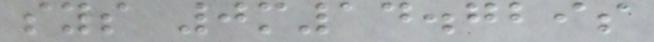sys 0m14.729s
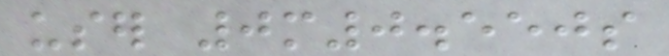user 0m0.550s
